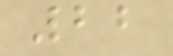22
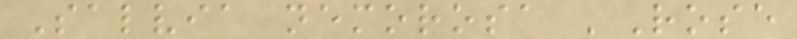Salvia nemorosa 'Rose
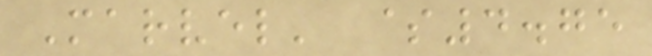Marvel' $4.75
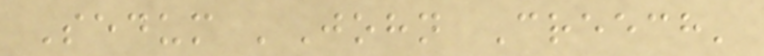Sedum 'John Creech'
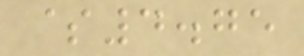$4.75
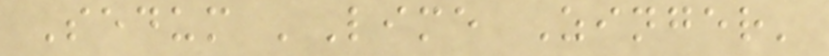Sedum 'Lime Zinger'
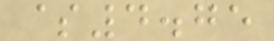$4.75
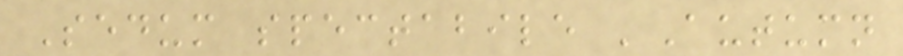Sedum spectabile 'Autumn
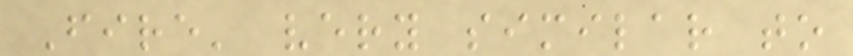Fire' very similar to
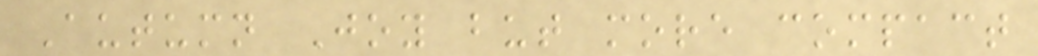Autumn Joy but more compact
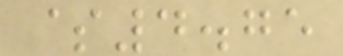$4.75
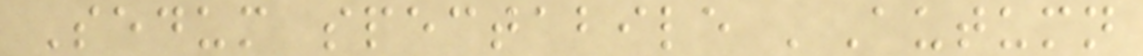Sedum spectabile 'Autumn
